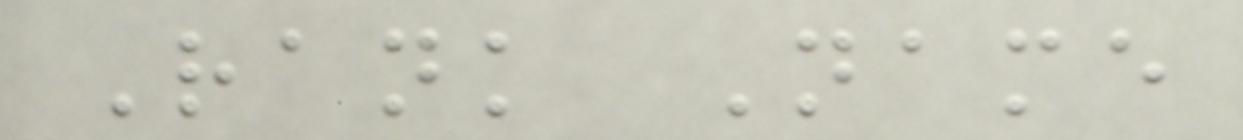Rank Name
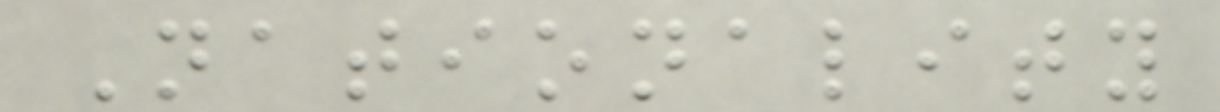Nationality
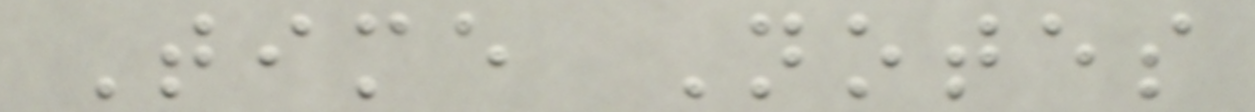Time Notes
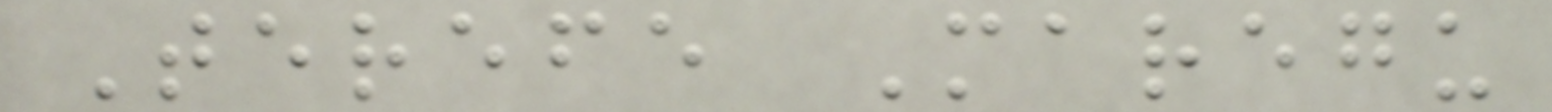Terefe Maregu
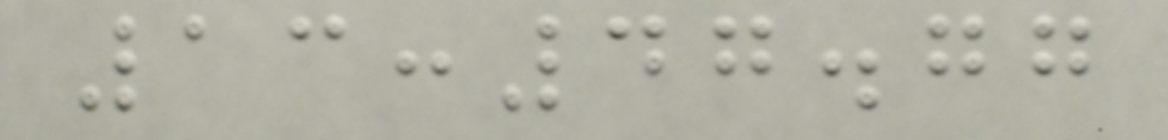13:47.77
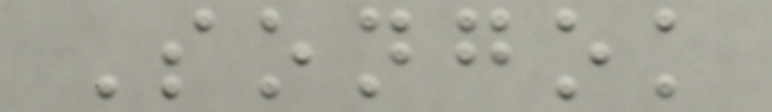Songok
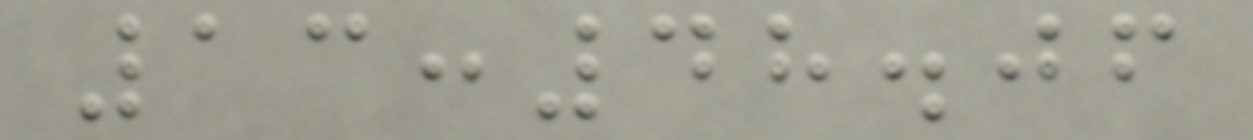13:48.06
